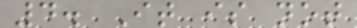4. It is not
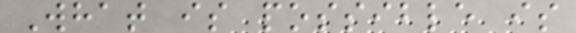What is possible is
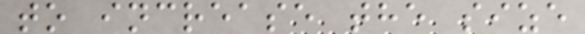to increase the size
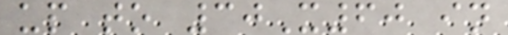up to 30X60 in
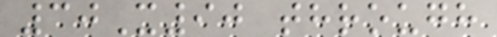30X90 through
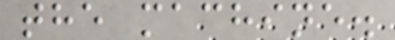the machine.
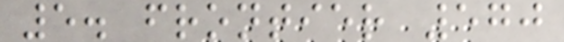5. frontier 570
